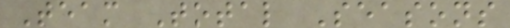Team Total Seasons
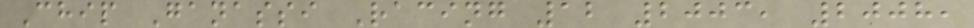Chip Ganassi Racing 12 2003, 2008,
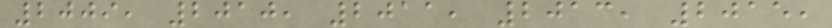2009, 2010, 2011, 2013, 2015,
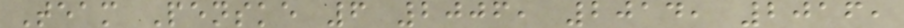Team Penske 6 2006, 2014, 2016,
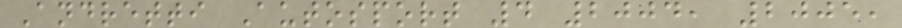Andretti Autosport 4 2004, 2005,
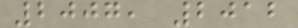2007, 2012
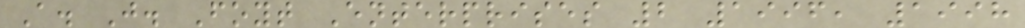A. J. Foyt Enterprises 2 1996, 1998
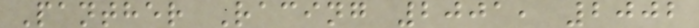Panther Racing 2001, 2002
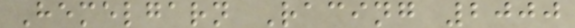Hemelgarn Racing 2000
